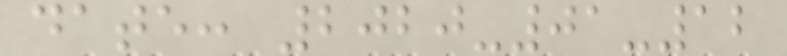date: 2020-01-12
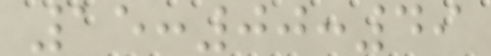15:00:49
